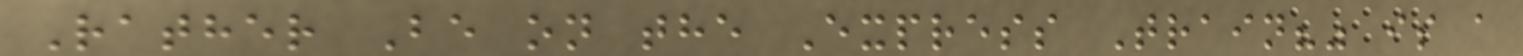Rather Be on the Express Train?" is a
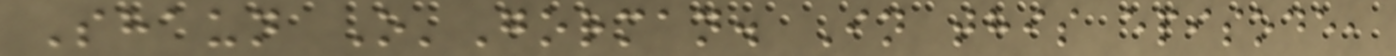Shaun O'Gorman. In this episode,
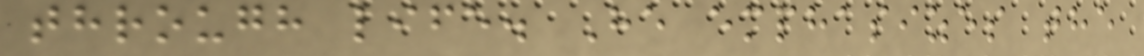through life. He emphasizes the
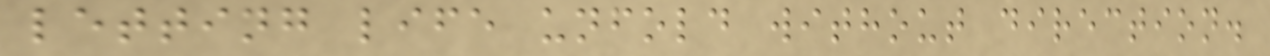letting life unfold without direction.
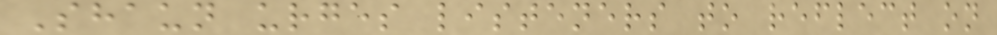Shaun urges listeners to reflect on
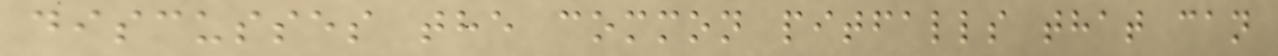discusses the common pitfalls that can
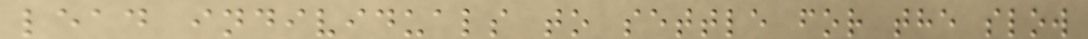lead individuals to settle for the slow
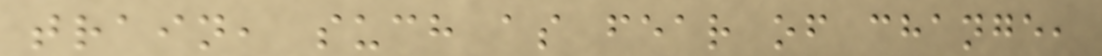train, such as fear of change,
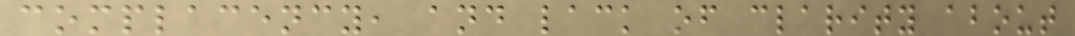complacency, and lack of clarity about
